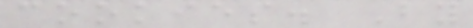cookies. By
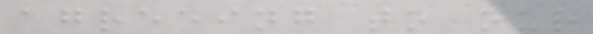agreeing to our
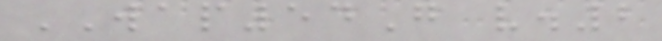WAP54G v.2
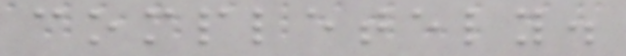completely.
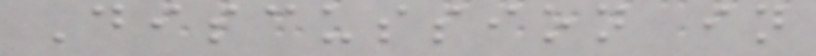Discussion in
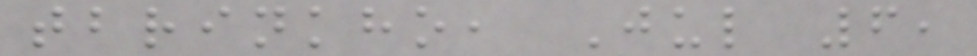tbrinkho, Jul 6,
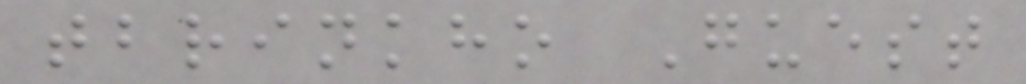tbrinkho Guest
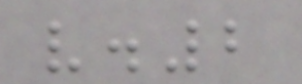v.2
